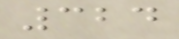324
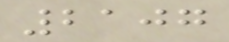2107
